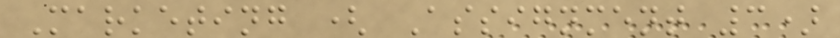Marketing ( Assignment 3)
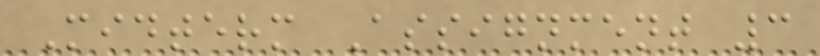Midterm Assignment 3
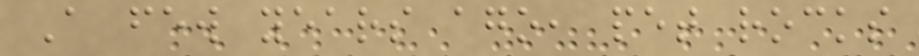A few years ago, pet rocks
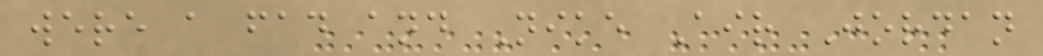were a fad and Nike Air Jordan
